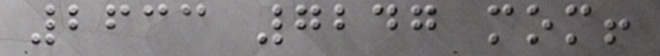2633 7247 mom!
